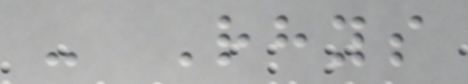- Rhys
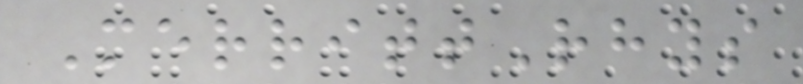MerrittRhys
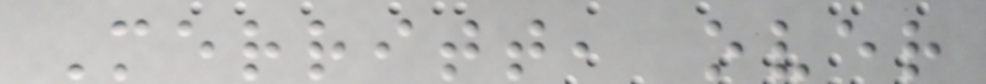Merritt, over
